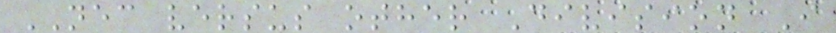NEC versus other Division I
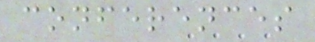conferences
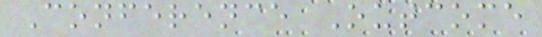Conference Outcome
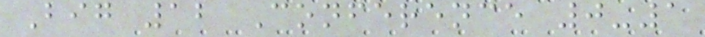Big 12 Conference 0-1
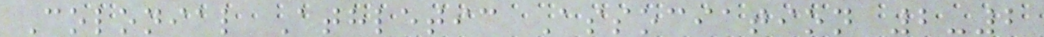Colonial Athletic Association 2-2
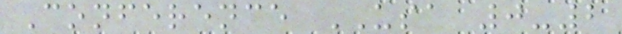Conference USA 0-2
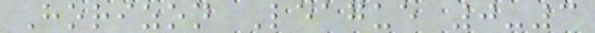Horizon League 0-3
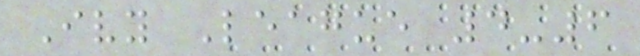Ivy League 4-6
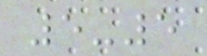5-5
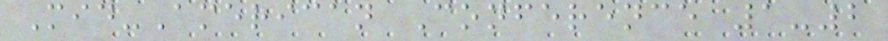Mid-American Conference 1-2
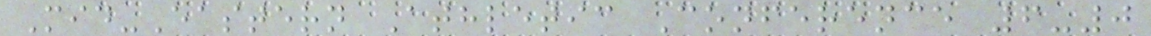Mid-Eastern Athletic Conference 6-0
